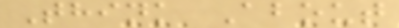Think About
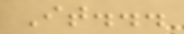It...
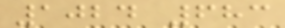1024 683
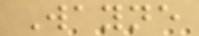Wayne
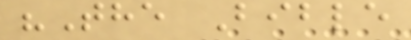"The Bible
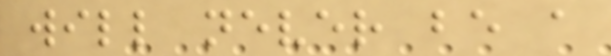will never be a
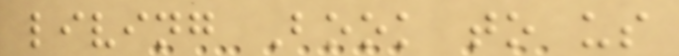living Book to us
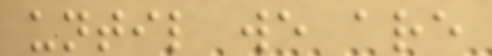until we are
